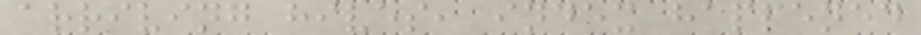arriving hives, index happened
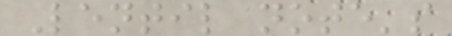Lentil note's
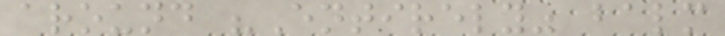around "Entirely" balm
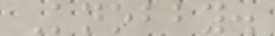Knobby.
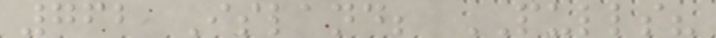762 Island; PULLS?
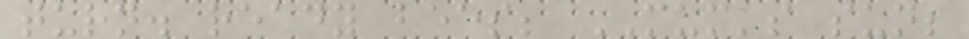turn. ready bees; MUM's sun;
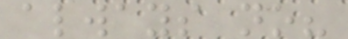always no?
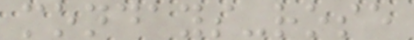mondays-rose
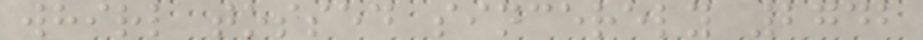whirl tossed sincerely 2742
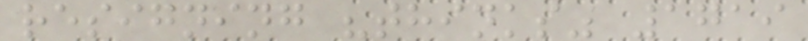resigning "thinks" 1719
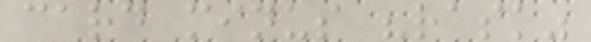card minus "rask"
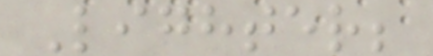Lighter;
